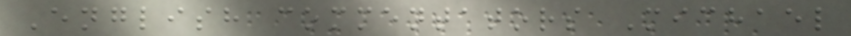English commentators Michael
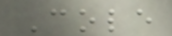Cole
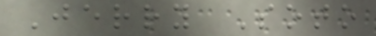Jerry Soto
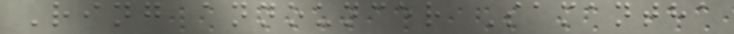Ring announcer Samantha
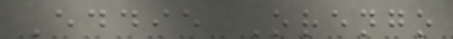Eddie Orengo
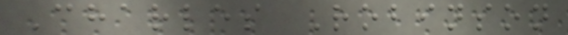Charles Robinson
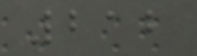212
